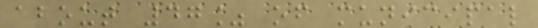about 47% of municipal
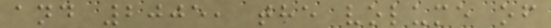and 2005, the volume of
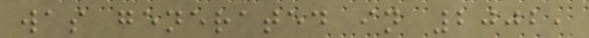was generated in 2002,
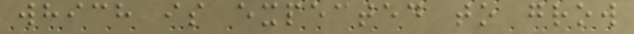which is expected to grow
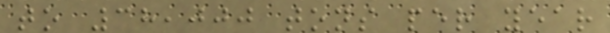to 38,000 tons per year
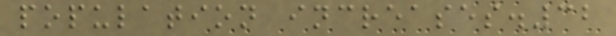population increases.32
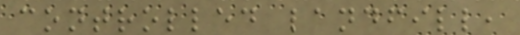controlled landfill,
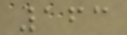163
